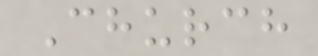Church
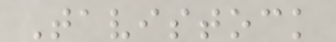Tavistock
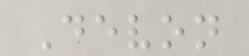Devon
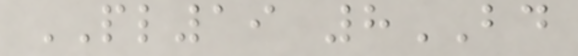PL19 8BD
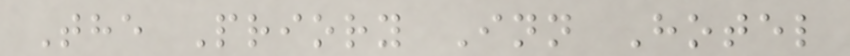The Priory Inn Hotel
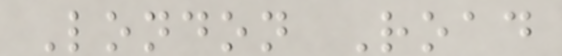London Road
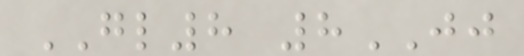GL8 8JJ
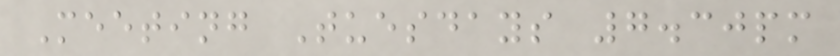Meeting Tuesdays 7.30pm
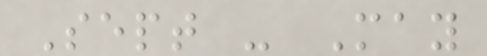Sept - May
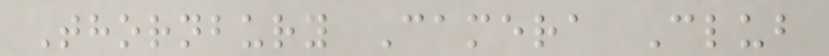Thornbury Camera Club
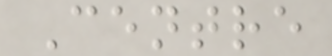Centre
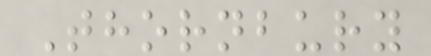Thornbury
